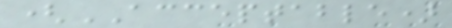(ACCEPTABLE)
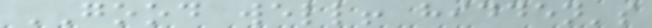GOOD well! hidden's
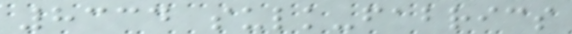8334 sulk-fabrics
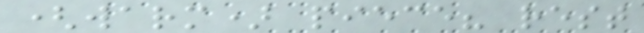(warm) piece? rest
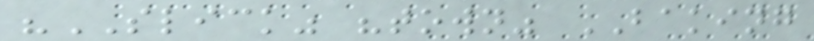"SLICK" "town" BAKING
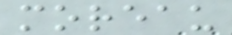moreau
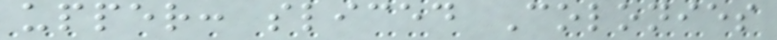upper: sliced Colonies
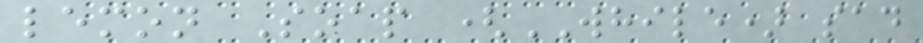lemon Soap (WHILE) sad
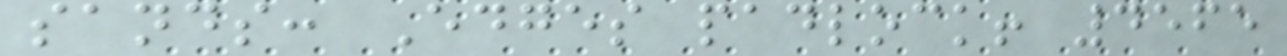sands: Edges padlock! 4565
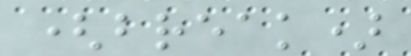(break)
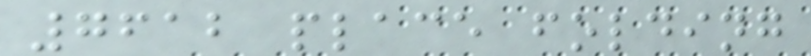7612 place folding
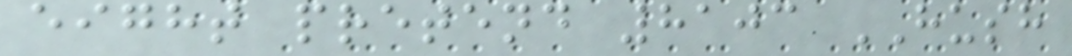eight pretend 8103 HUSH
